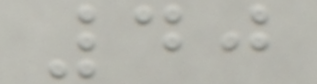40
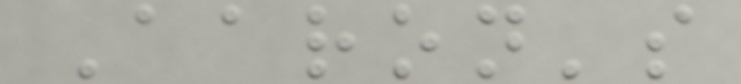Aaron's
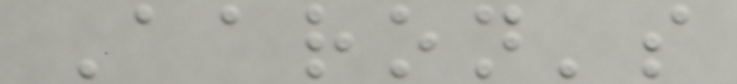Aaron's
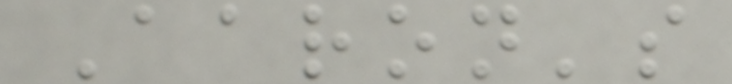Aaron's
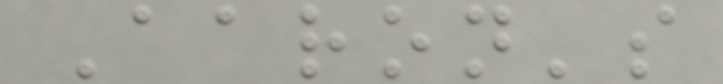Aaron's
